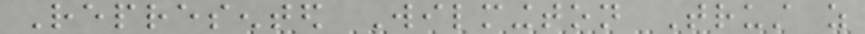Represented Wilmington Trust as
